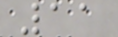11
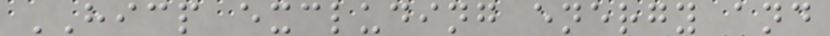HICP excluding energy and
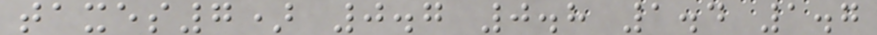taxes7) 0.7 0.8 1.4 1.7
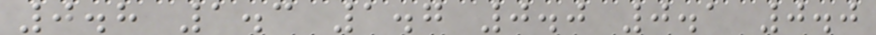0.8 1.3 1.7 0.0 0.1 0.0
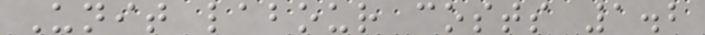Unit labour costs 1.2
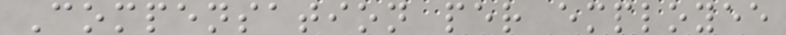Compensation per employee
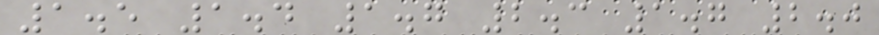1.5 1.4 1.7 2.3 1.7 2.0
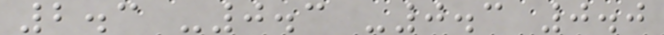2.3 -0.3 -0.3 0.0
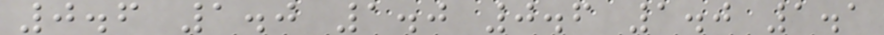0.6 1.0 1.0 0.6 1.0 1.1
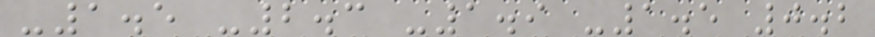-1.5 -2.3 -1.9 -1.5 0.2
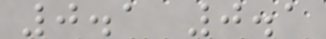0.1 0.1
